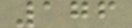176
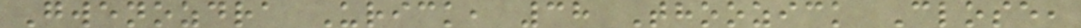Gwenozdra Urick, 38 Thoozick Close,
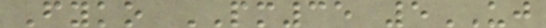Fyko PM35 5UJ
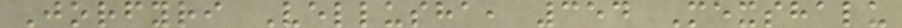Jorfyri Vellusha, 354 Mexshalu
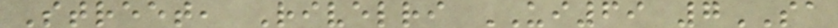Street, Rivelri UI69 7SA
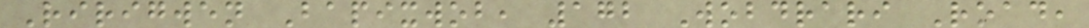Ririgwen Bapixwob, 172 Wobdrari Road,
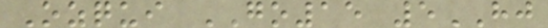Ozqui GO15 5HJ
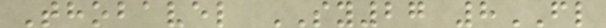Thobavel SY27 8FL
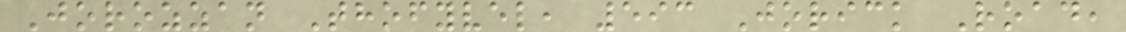Jorozzan Thofyvel, 593 Jorick Road,
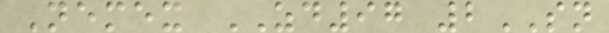Nemex ZD97 2SN
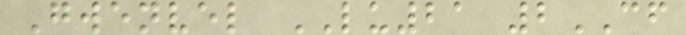Gwenvel LU21 2CF
